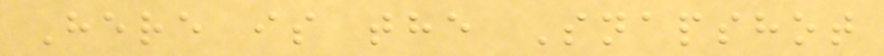Here is the Snapshot
